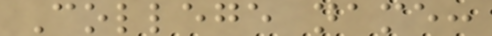College name:
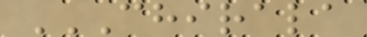CHIRALA
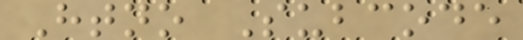Htno Subcode
